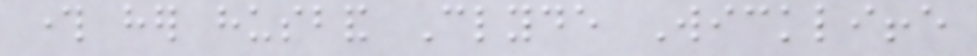through her husband Clyde Wickliffe
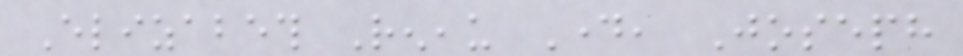Elizabeth Reneau Day, Joseph
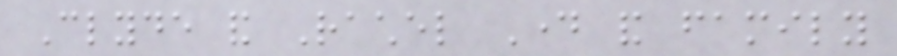Clyde and Rachel Day and family
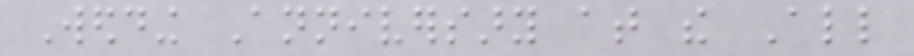Wedding Anniversary at the All
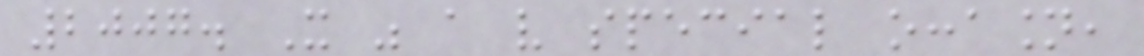2007. It was a very special occasion,
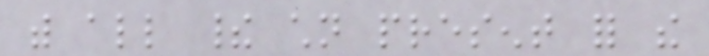with all their children present for the
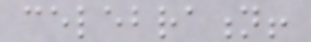celebration!
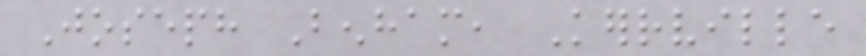Joseph Benham, Kerrville
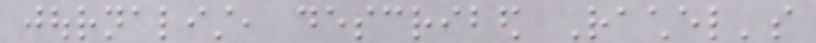journalist, described Rachel's
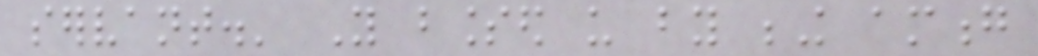servant.' You blessed us by being among
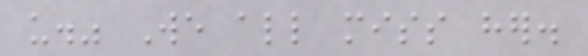us." We all miss her.
